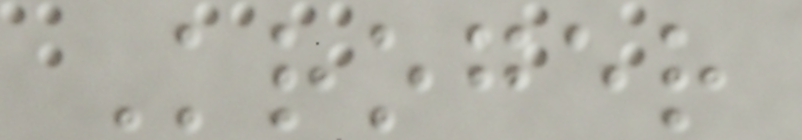Kroger
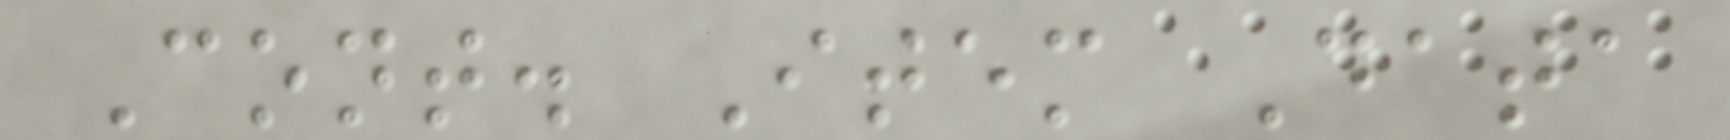Cont. Item Data
